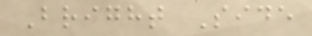Bright Side
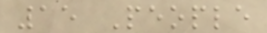15 People
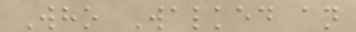Who Walked an
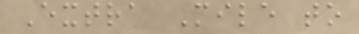Extra Mile to
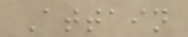Attain
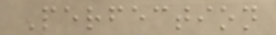Perfection
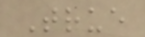True
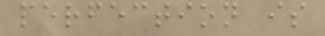perfection is
